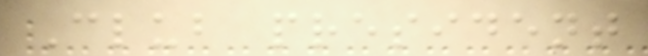Club president
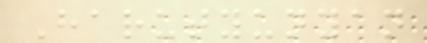Harutyunyan
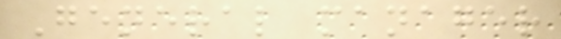General manager
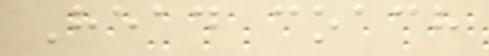Head coach
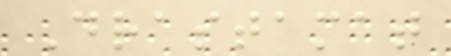Drastamat
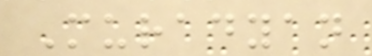Muradyan
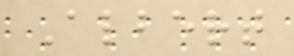Albert
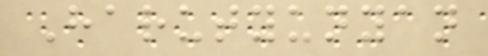Harutyunyan
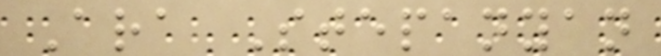Ara Stepanyan
